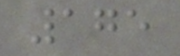175
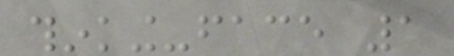thinking-face 1
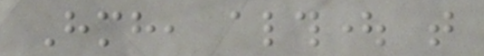Hmh, althought that
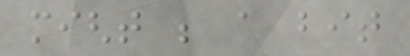might be a bit
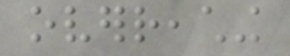overreaching
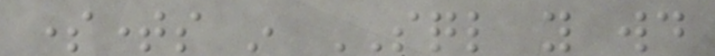sometimes in SQL you would
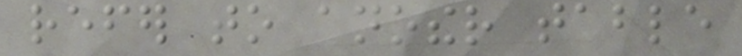refer to another table
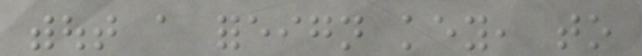without a foreign key, to
